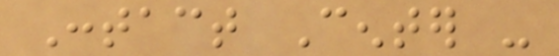Contact Center -
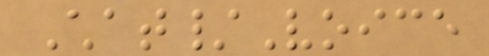Chat/Voice
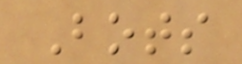Bots
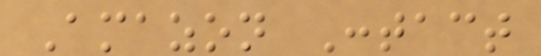Amazon Contact
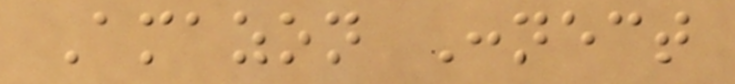Amazon Connect
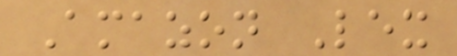Amazon Lex
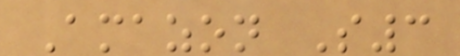Amazon S3
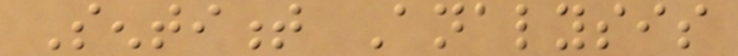Sentiment Analysis
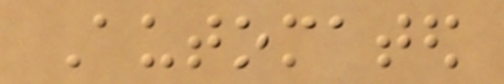Automated
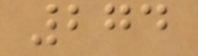274
